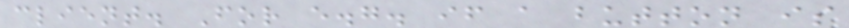client. For e.g. if a button is
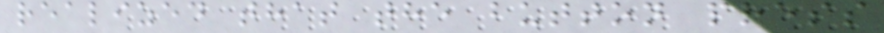realized that the button press
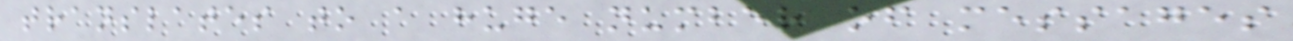translates to a huge number of messages
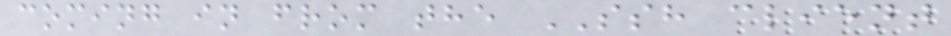coming in from the SSH client
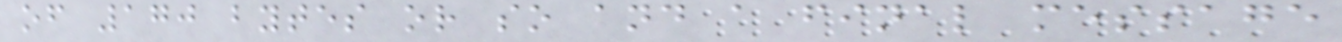of 170 bytes or so and a final message
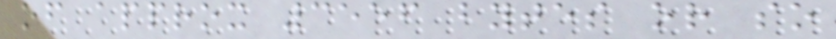of approx 3556 bytes or so
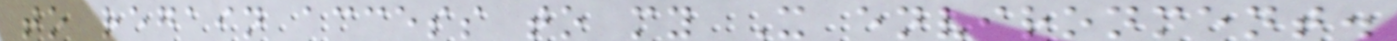to regain access to my X environment.
